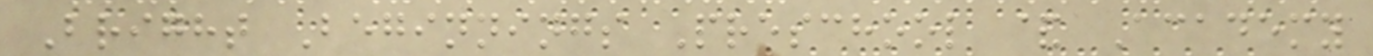Bright Beginnings Preschool & Academy
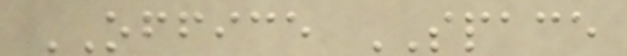OFFICE SPACE
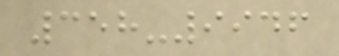358-9946
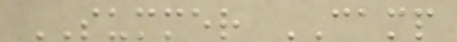SUMMER CAMP
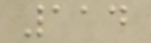114
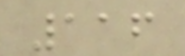116
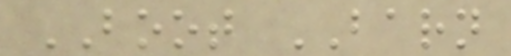BOOT BARN
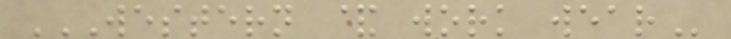WESTERN & WORK WEAR
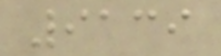9139
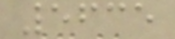5635
